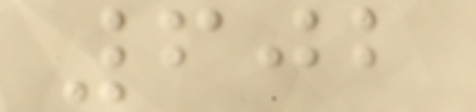602
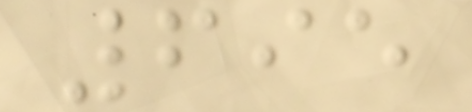695
